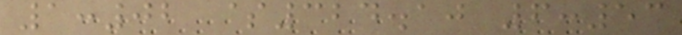1:02 $324.10 6:53
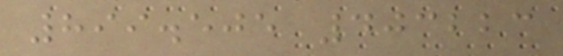899.505 403223
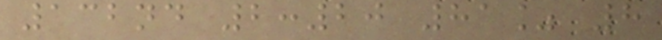132nd 2:20 81% 8
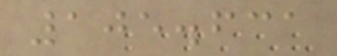105.631
